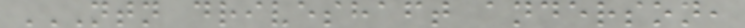NTN DRIVESHAFT ANDERSON,
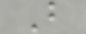B
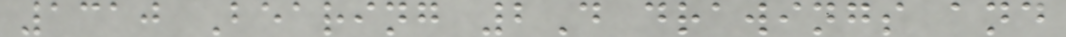1310 Bearing 2D drawings and
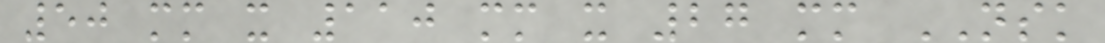50 mm x 110 mm x 27 mm NSK
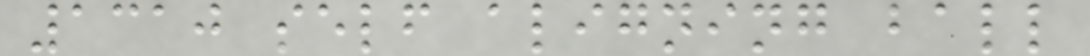1310 self aligning ball
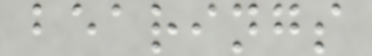bearings
